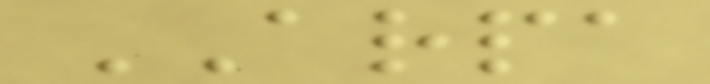ARPA
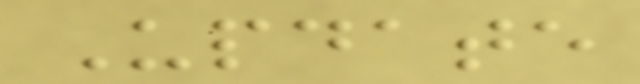Update
